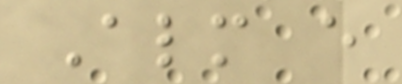Almost every
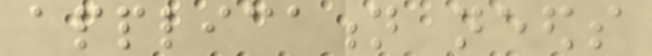application needs
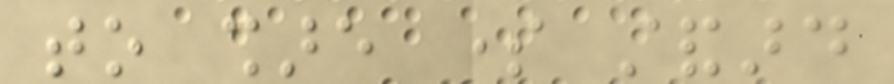to share some standard
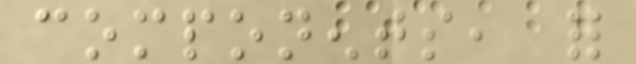components, for
